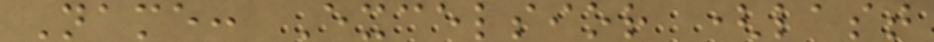Name: Excelsior (last
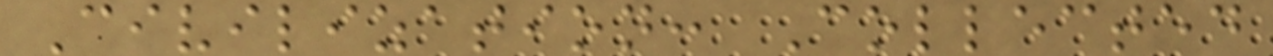Civilization: Collected
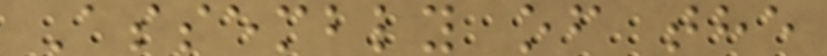Assembly of the
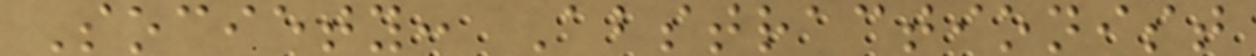Society: Abstractionist
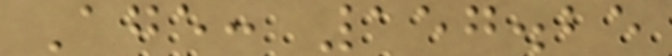Age: 157.25
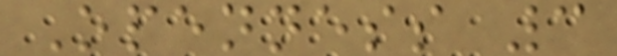Openness 3
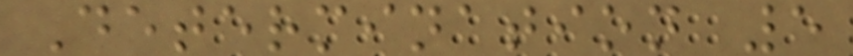Determination 5
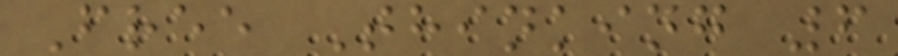Free Thinking 6
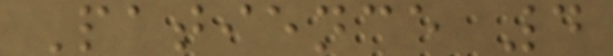Patience 4
